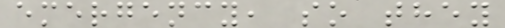emergency, so they
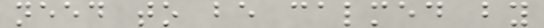need to be calmed by
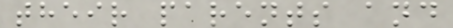their parents and
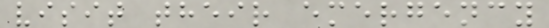visit their emergency
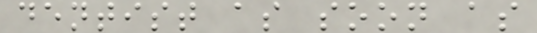dentist as soon as
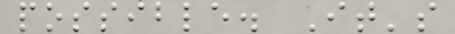possible. It's
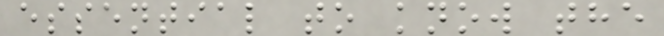essential to know the
